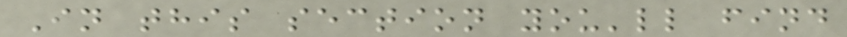In this section you'll find
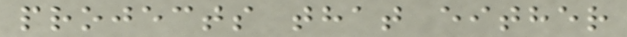projects that either
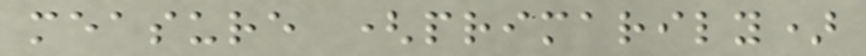measure (primarily)
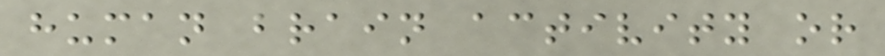human brain activity or
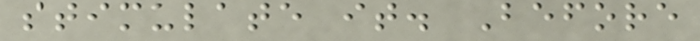stimulate it. Before
